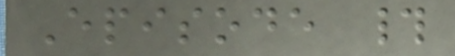Episode #
